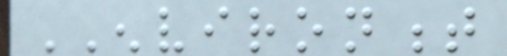ENVIRONMENT
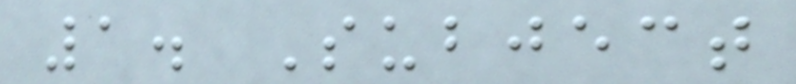1. Subject
